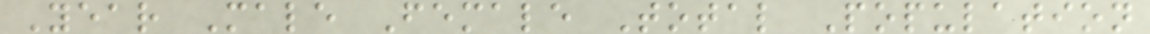Year Male Female Total Population
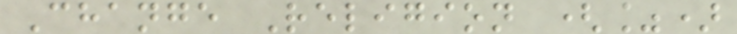Change Religion (%)
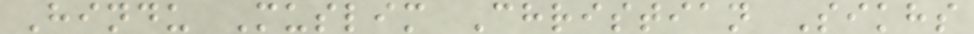Hindu Muslim Christian Sikhs
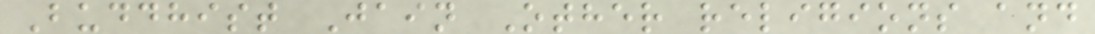Buddhist Jain Other religions and
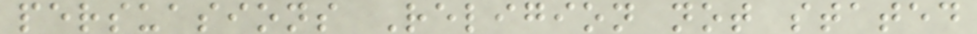persuasions Religion not stated
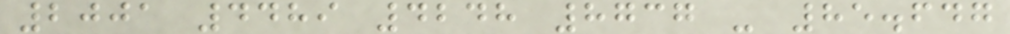2001 4489 4248 8737 - 85.647
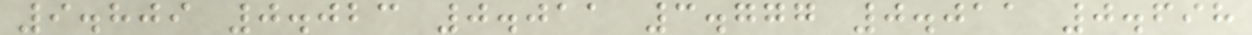9.809 0.023 0.011 3.777 0.011 0.698
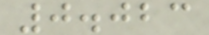0.023
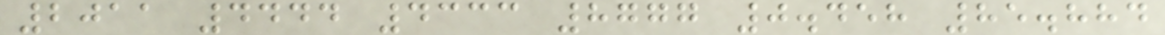2011 4444 4333 8777 0.458 85.884
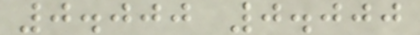0.000 0.000
